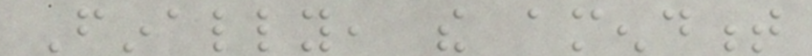Finally, the amendment
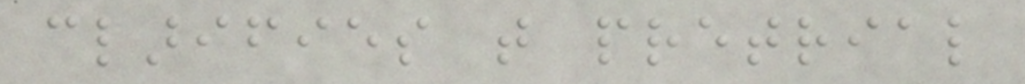clarifies that pretrial
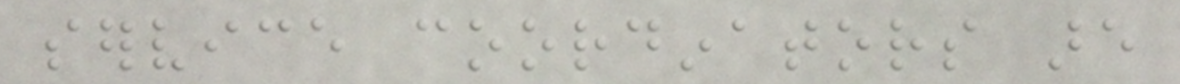service coordinators are
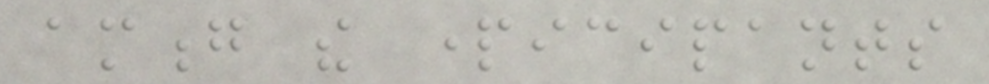among the participants
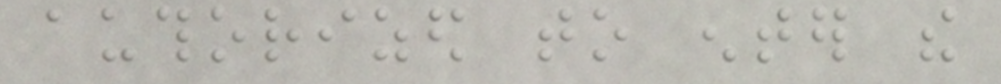authorized to enter the
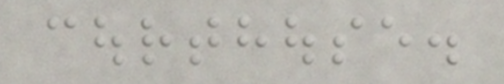courthouse.
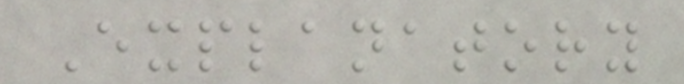Explanatory
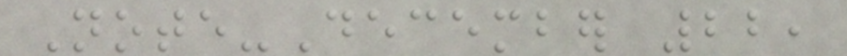Note-December 22,
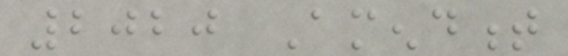2020 Amendment
